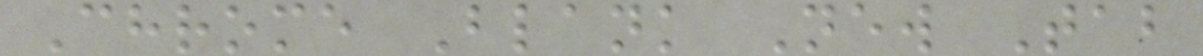Chrome Blank New Tab
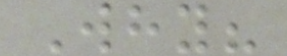Why?
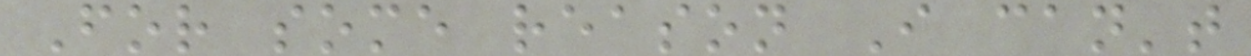For some reason I can't
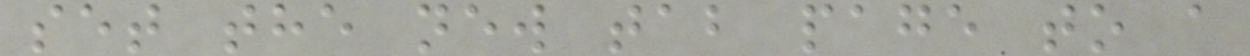set the new tab page to a
